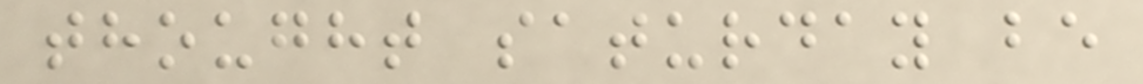thought saturday be
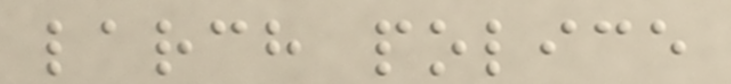larch police
